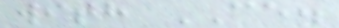with CE.
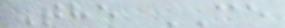The CE
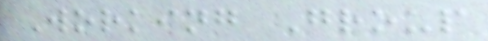Working Group
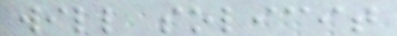will solicit
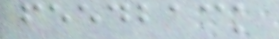feedback
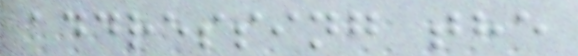addressing the
